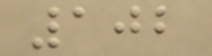102
